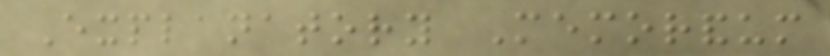Explanatory Memorandum
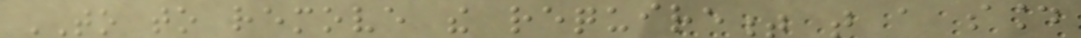TO to remove the requirement that a sound
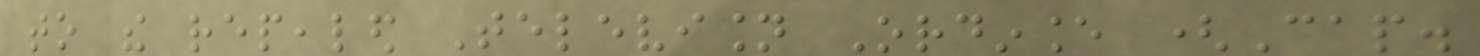to the repealed Television Ordinance (Cap.
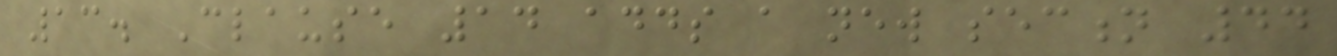13. Clause 14 adds a new section 44
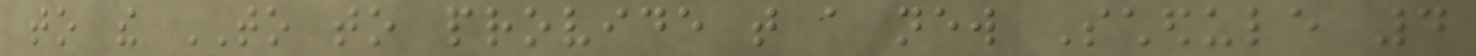to the TO to provide that a new Schedule 4
